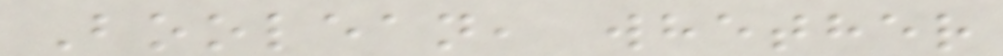Boolean, whether
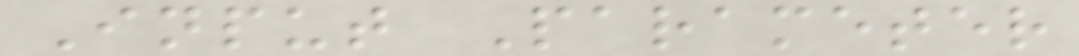Input Parameter
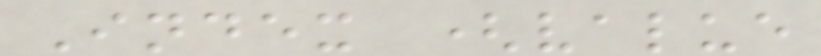Index (value
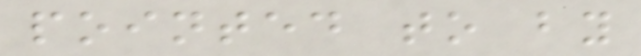pointed to by
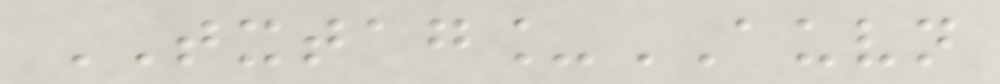TXTAG_AUVN
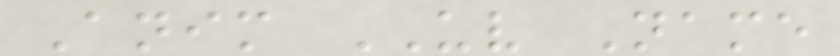Anim UV Name
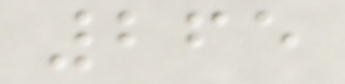265
